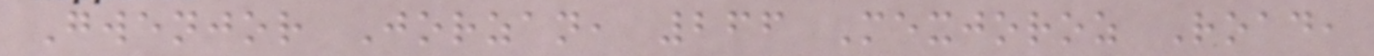Gwenjor Jorzan, 266 Mexjoroz Road,
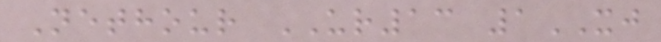Nethour UR13 1XJ
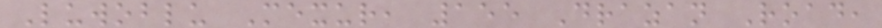Luwoblu Mexur, 155 Drazan Road,
